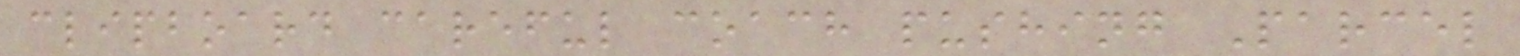clipboard careful coach pushing Parcel
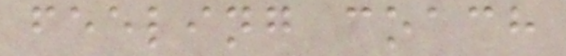feeling coach
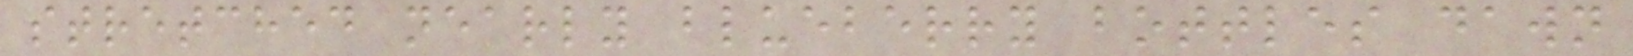stretched nearly blueberry bottles dawn
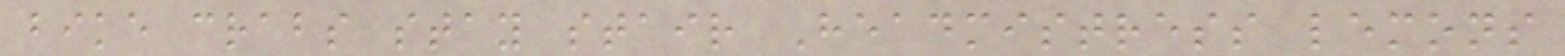bike crabs stay stair Headmistress lemons
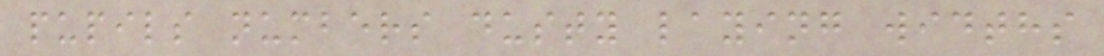pupils numbers dusty laying widths
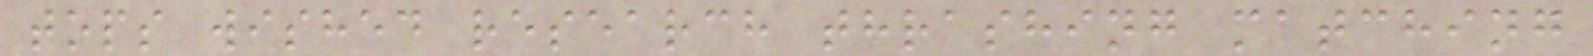tops wished research thrashing matching
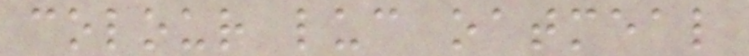colour luc oatmeal
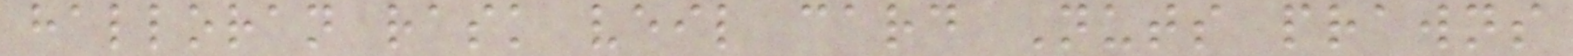halloran rask veil card Nuts prawns
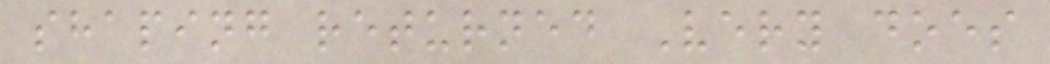shaping returned Very does
